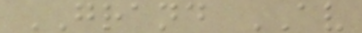GRAND AV
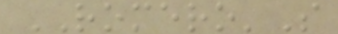ROMERO'S
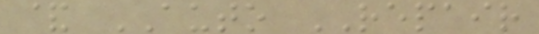& AUTO REPAIR
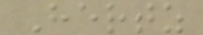Hertz
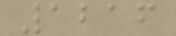1216
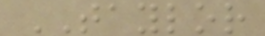TAYLOR
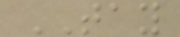TAY
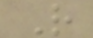R
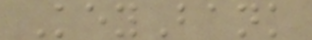KeyBank
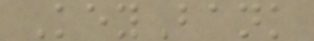KeyBank
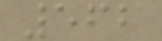562
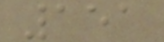151
